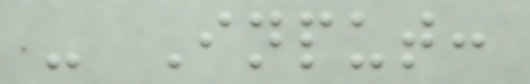- Input:
